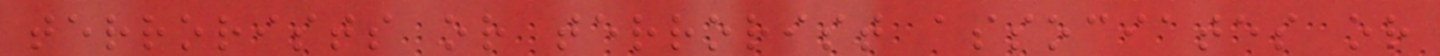terrorists or terrorist associates or
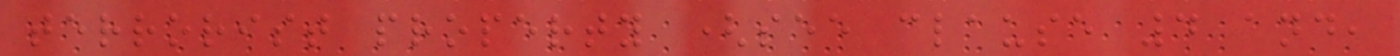terrorist property (see clause 4 and,
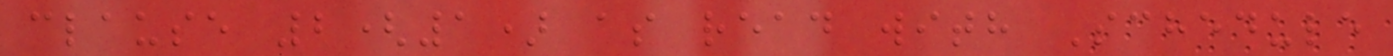clause 2(1) as read with Schedule
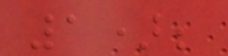1);
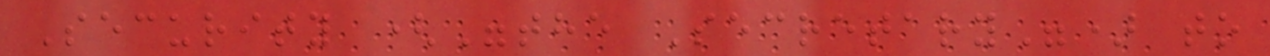Security ("the Secretary") to
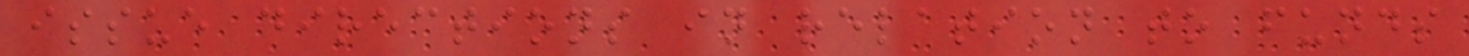issue directions in relation to funds
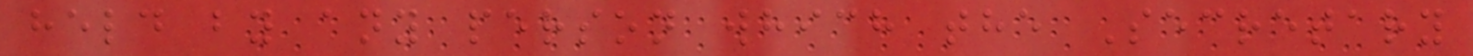held by any person which the Secretary
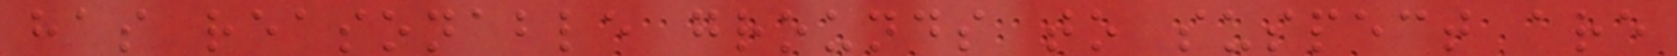has reasonable grounds to suspect are
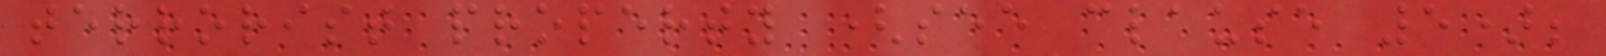terrorist property (see clause 5);
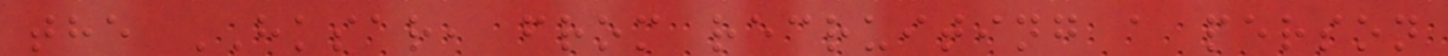the HKSAR, from recruiting a person
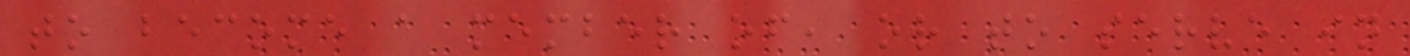to become a member of, or to serve in
